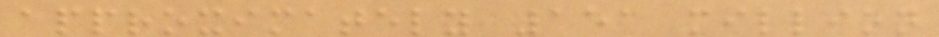approximately 151 million
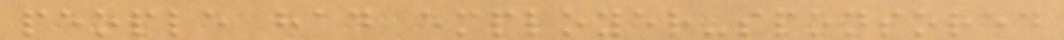people had employer-sponsored
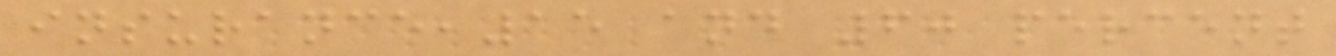insurance,15 and 60 percent
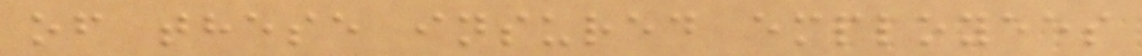of these insured employees
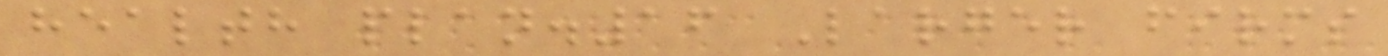health plan.16 Larger firms
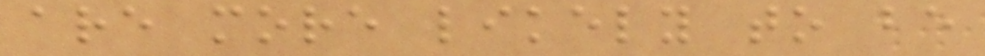are more likely to be
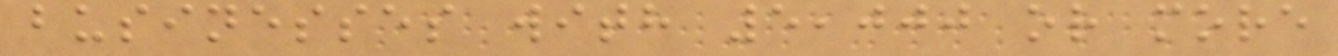businesses with 5,000 or more
